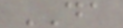DA
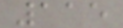115
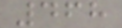468
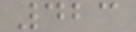423
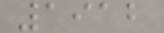1912
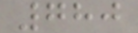780
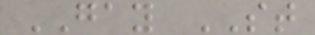GAY ST
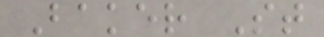Baker St
